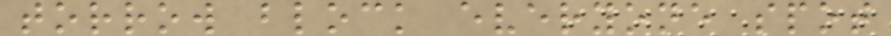torrow block everyone spot
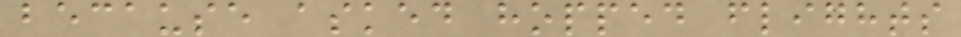because asked hopped flights
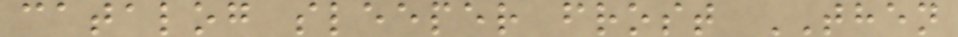catalog sleeper frost THEN
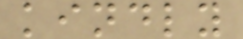kindly
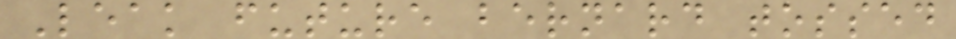Leak future bernard tossed
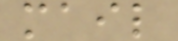mail
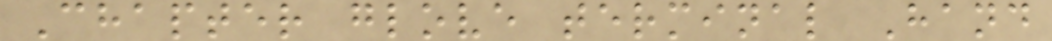Chapter glove terminal Hand
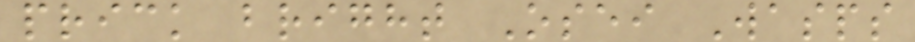prick bright Osei Wasps
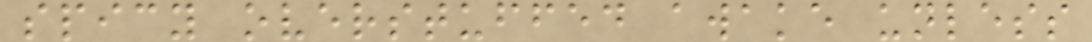spicy overstuffed awake unless
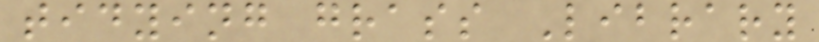tidying grass Library
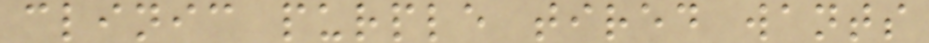clinic purple tired wants
